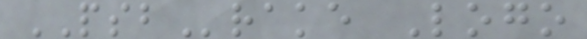PSBrake Logo
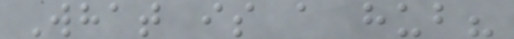What is a hub?
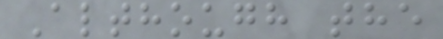Although the
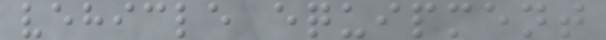vehicle equipment
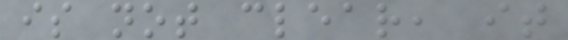is not clear, it
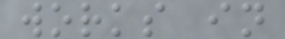works in
